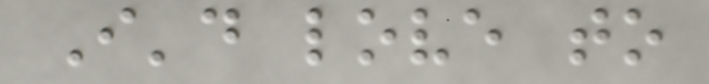I'd love to
